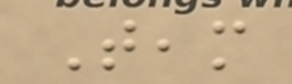Team
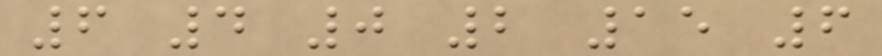6 4 0 2 15 6
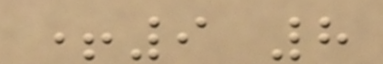+9 8
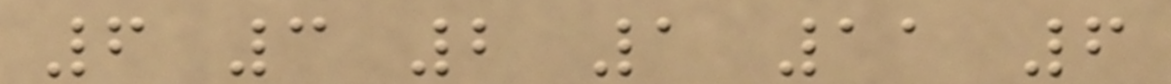6 3 2 1 11 6
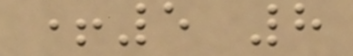+5 8
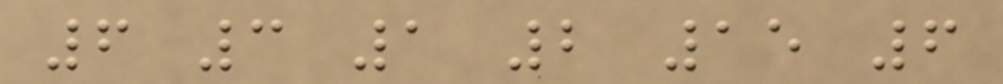6 3 1 2 15 6
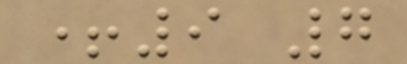+9 7
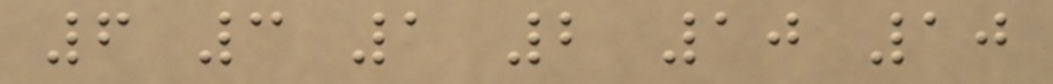6 3 1 2 10 10
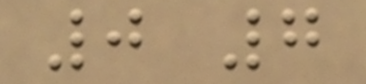0 7
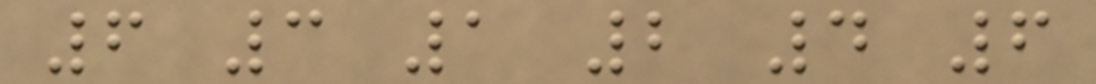6 3 1 2 4 6
